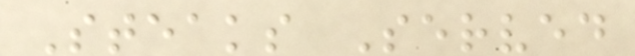Steaks Served
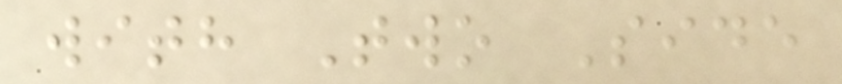with Two Side
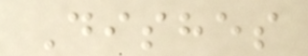Dishes
